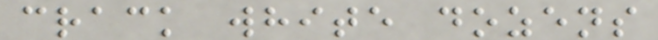crack white dozens
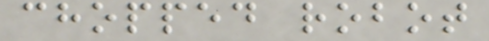chopped robot
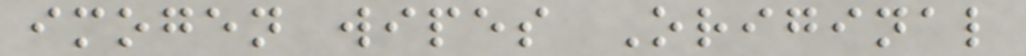imogen wipes Original
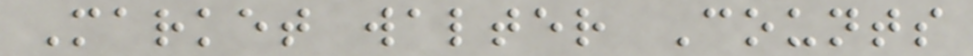Market walter Counts
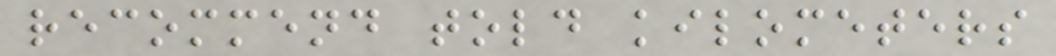recommend told kilometers
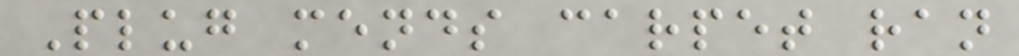Plug mends carpet ran
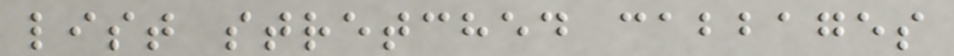list stretched cabbages
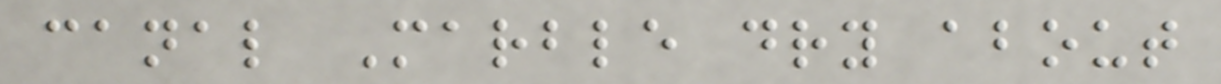canal Marble dry about
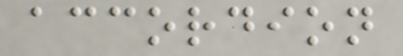accordion
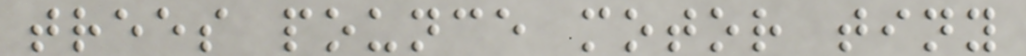trees pounce motor tiny
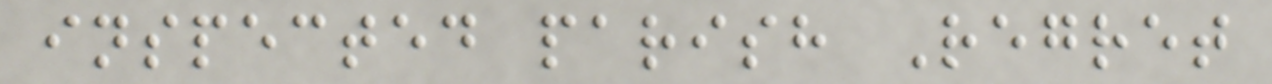inspected parish Regret
